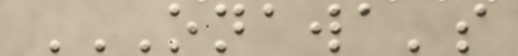ONAWA'S
